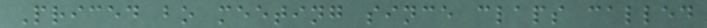Priced bo meeting since claps called
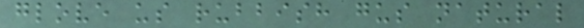glove us rubbish gus natural
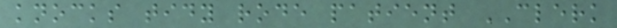knocks tidy rode patient CLERK
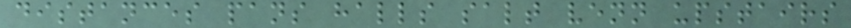distances pans halls salt venn upstairs
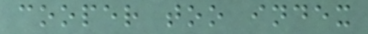cooper too index
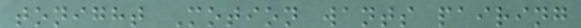tonight Motion wants pairing
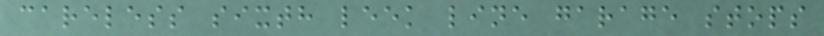careless sixth leek line garage stops
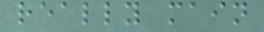really main
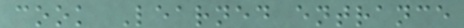cook Learned entrance
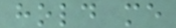hold me
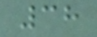38
